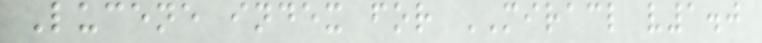Lucene index for MIRACL v1.0
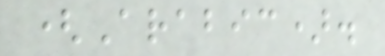(Arabic).
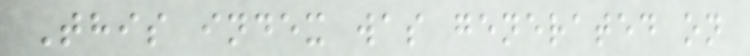This index was generated on
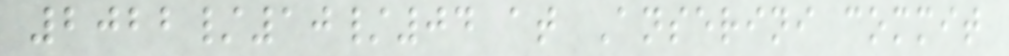2022/10/04 at Anserini commit
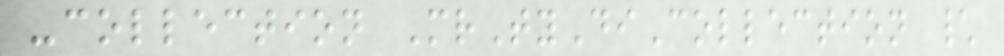-collection MrTyDiCollection \
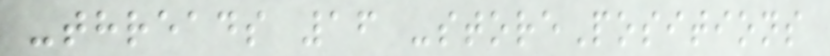-threads 16 -storePositions
